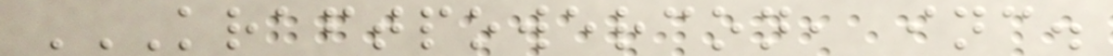KRAFTPOWERCON, INC.
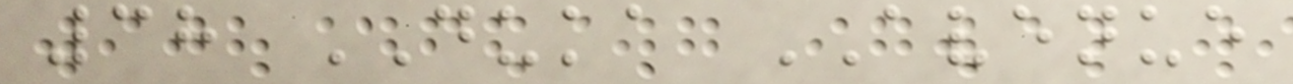38 DUKA AVENUE
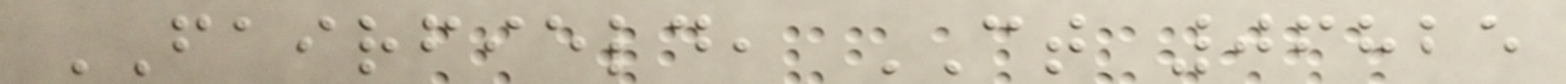FAIRFIELD, CT 06825
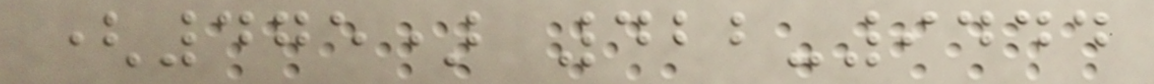(475) 422-9444
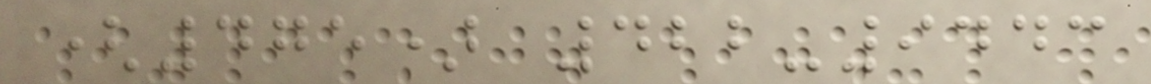(475) 422-9443
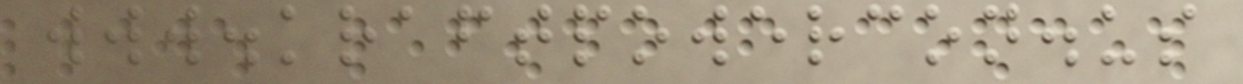www.kraftpowercon.us
